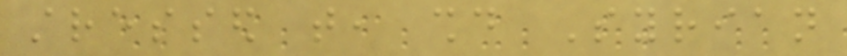stressed that, should Syrian
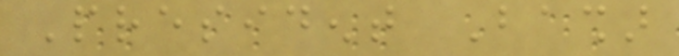President Bashar
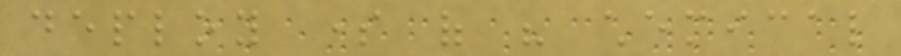deploy some of his chemical
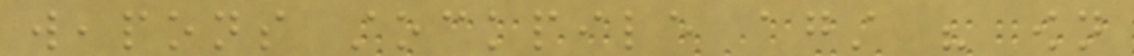weapons stockpile against his own
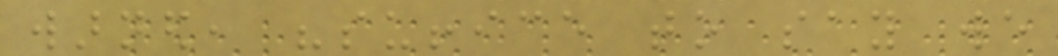warned, "suffice to say we
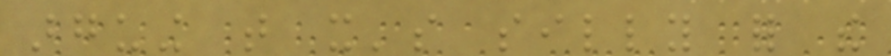arguing that it's silly for the
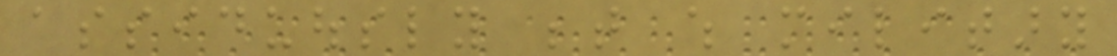assiduously between which military
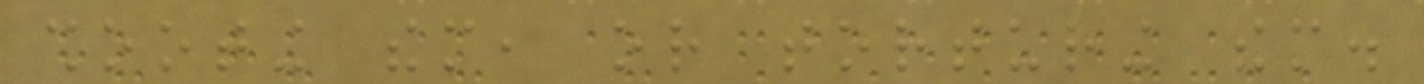shooting them, or torturing them.
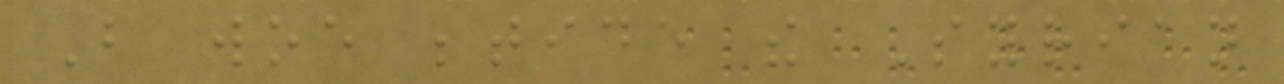But woe betide the Syrian
